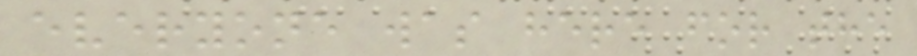everyone was here for the
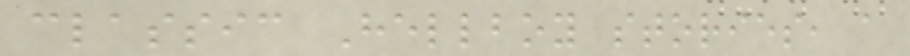classic Hellboy stories, a
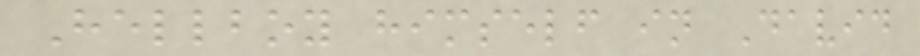Hellboy himself in David
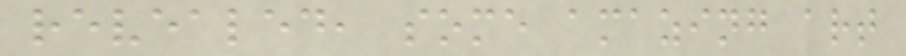revealed, some amazing art
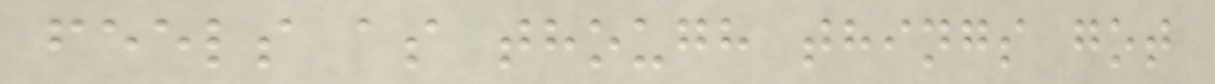feels as though things got
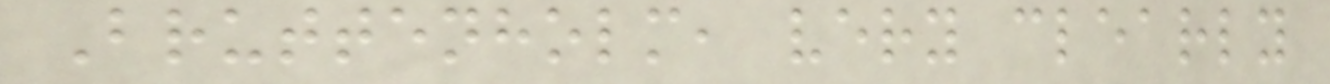Bruttenholm, very clearly
